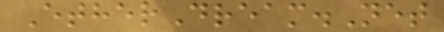EtherDream.Net
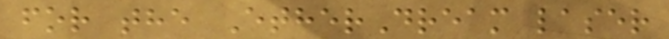for the EtherDream laser
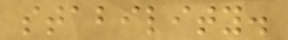stability.
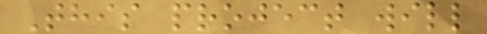This project will
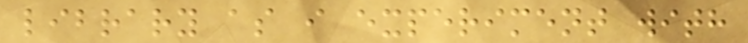library as i experiment with
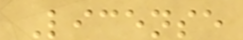License
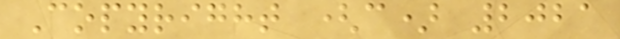Copyright (c) 2021
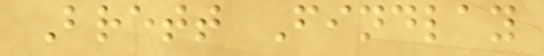Brett Findlay
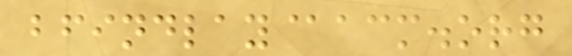bfindlay@acm.org
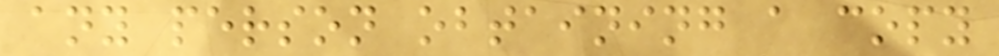any person obtaining a copy
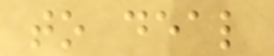to deal
